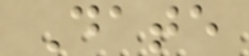Date
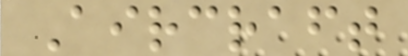Aircraft
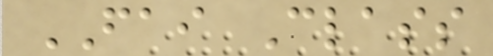FAI Class
